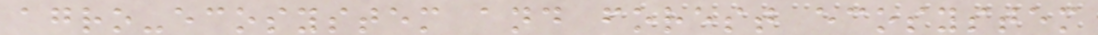agro-ecosystem and forest ecosystem
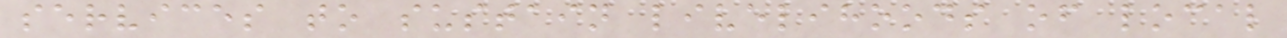services to sustain livelihoods of local
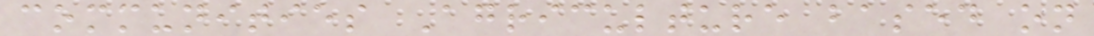communities Agriculture based on
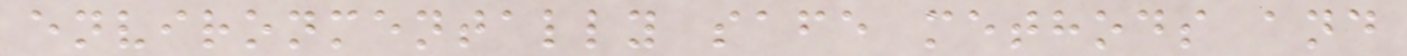environmentally safe methods and
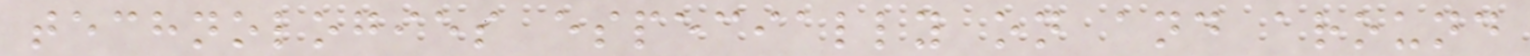technologies especially on and around
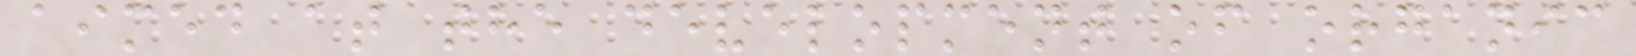aimed at the development of organic
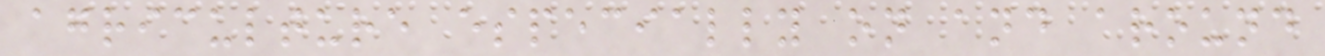agriculture especially on and around
